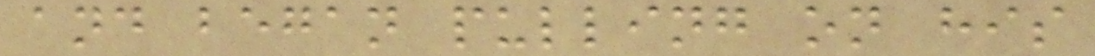and began pulling on his
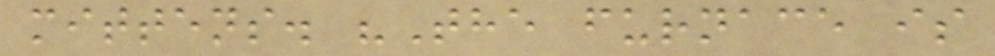mittens. "The furnace is
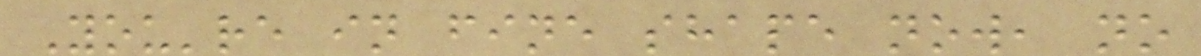You're in fine shape now, no
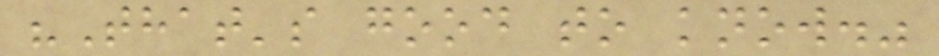"That's good to know."
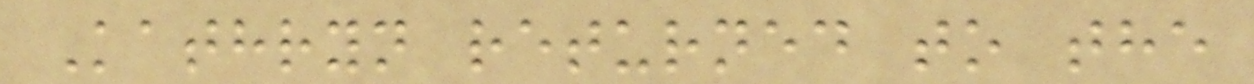Kathryn returned to the
